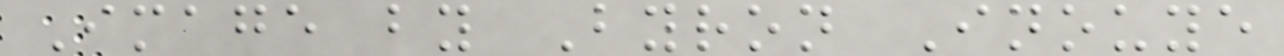Image by Byron Inouye
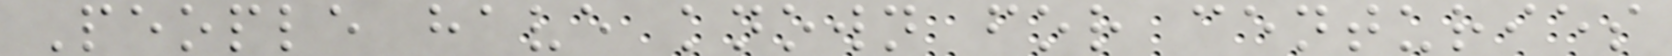People have known for centuries
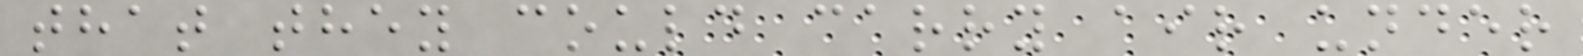that they could carry air under
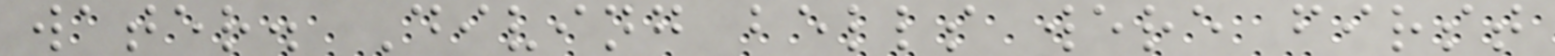water. Diving bells were first
